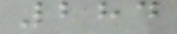284
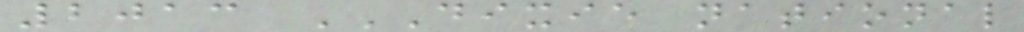2013 DIXIE NATIONAL
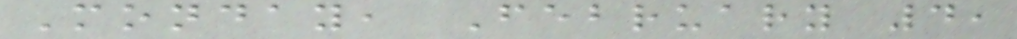Monday, February 4,
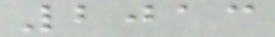2013
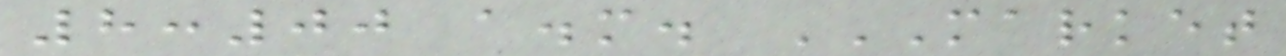8:00 a.m. MARKET
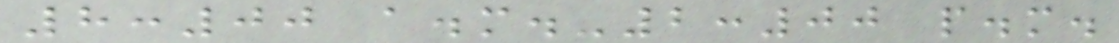8:00 a.m.-2:00 p.m.
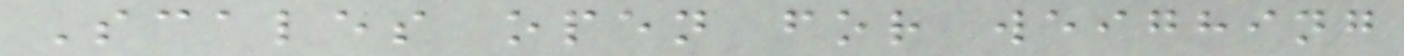Scales open for weighing
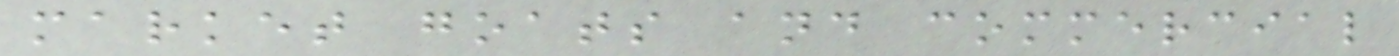market goats and commercial
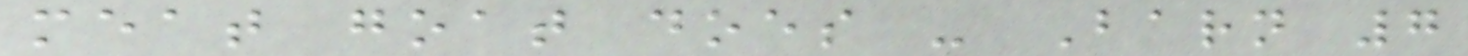meat goat does - Barn 7
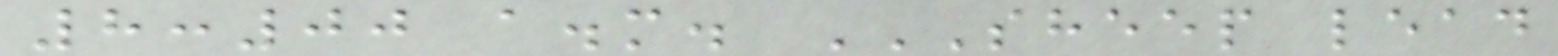8:00 a.m. SHEEP LEAD
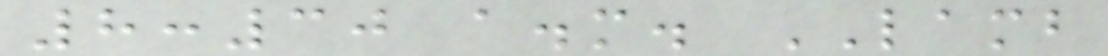8:30 a.m. LAMB
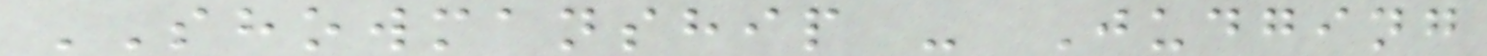SHOWMANSHIP - Judging
